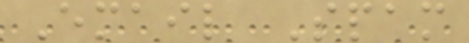Email Spam
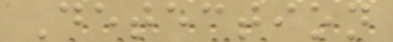Detection
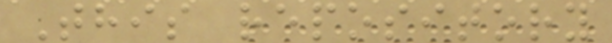This repository
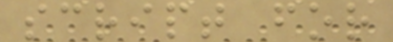script for
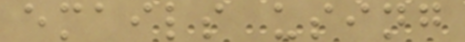emails using
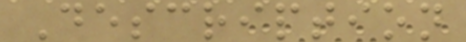Description
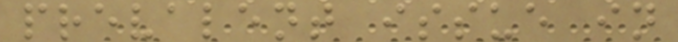prevalent issue in
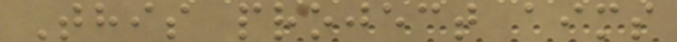This project aims
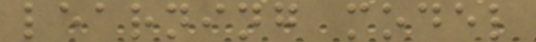learning model
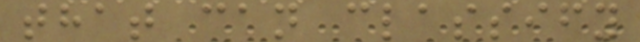that can classify
